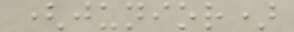(junior)
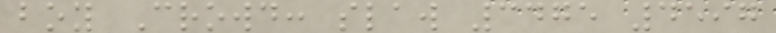boy Crowd: slaw 3475 4597
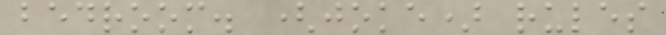bedroom. (joke) rules
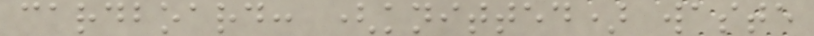cardboard: (knitted) waste
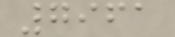7961
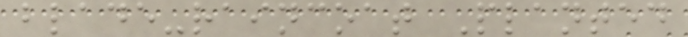blade-raincoat Planted
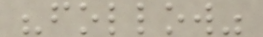"follow"
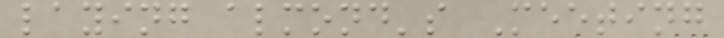laying almond's Meeting
